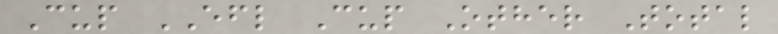Cup EFL Cup Other Total
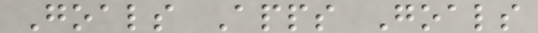Goals Apps Goals
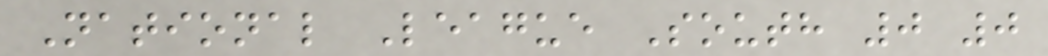National League South 0 0
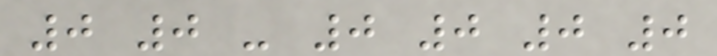0 0 - 0 0 0 0
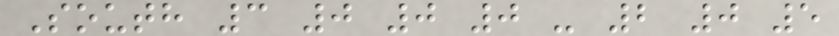South 3 0 0 0 - 2 0 5
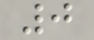0
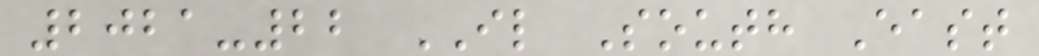2021-22 IL South East
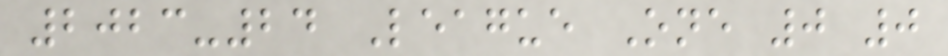2023-24 League One 0 0
